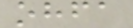ohfa
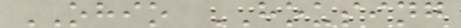OHIO HOUSING
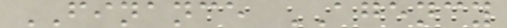FINANCE AGENCY
